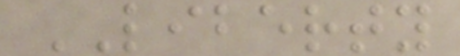LIBERTY
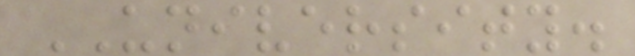UNIVERSITY.
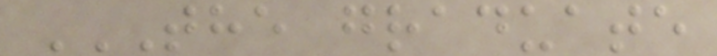THE GRADUATE
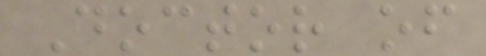Doctor of
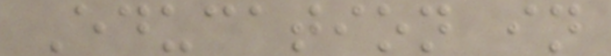Education in
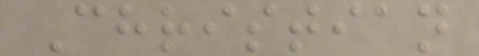Christian
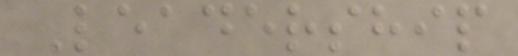Leadership
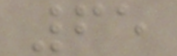65
